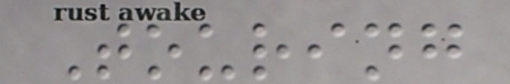Touring
